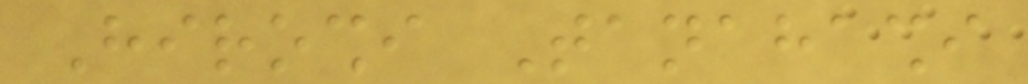Hiroshi Tanahashi
